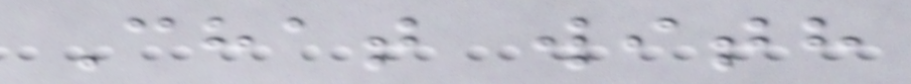Chat with
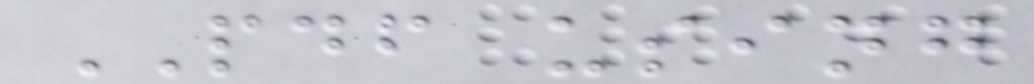PDF using
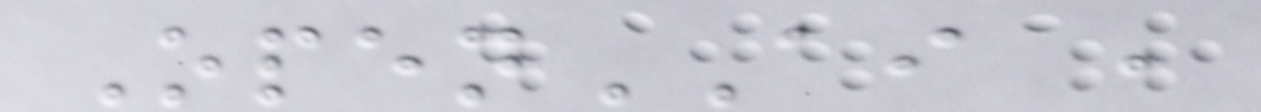OpenAI ,
